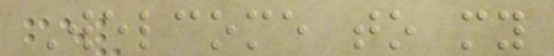Welcome to my
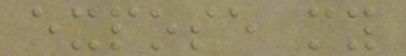expose my
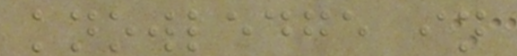knowledge in
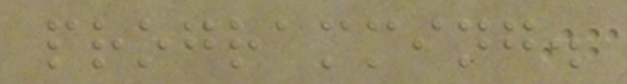programming.
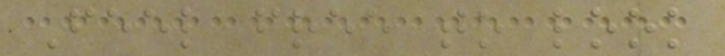Feel free to look
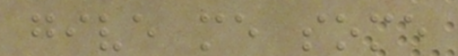give me some
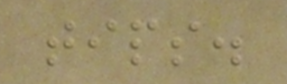tips.
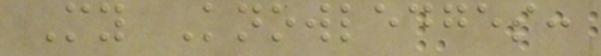My Knowledges:
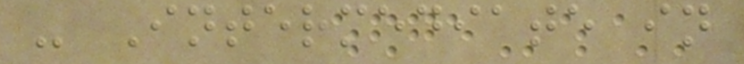- Intermediate in
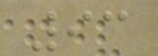93
